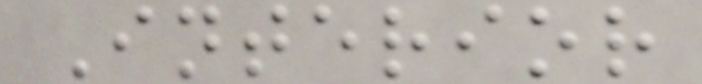Interior
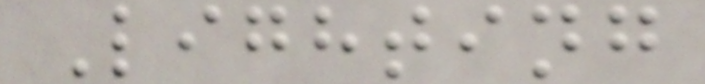Lighting
